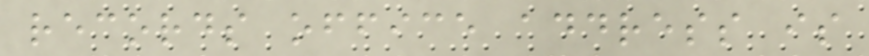records office address is
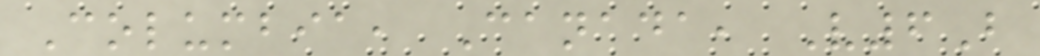Columbia, Canada, V6B
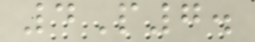4P7.
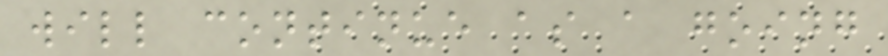will continue as a going
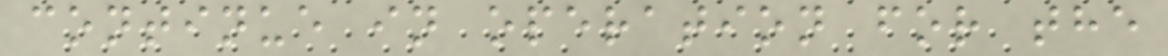continue in operation for the
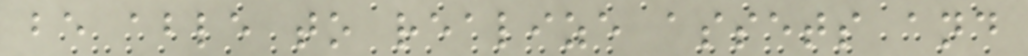be able to realize assets and
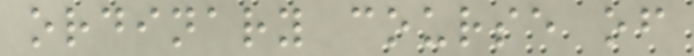ordinary course of
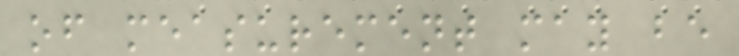of measurement may be
